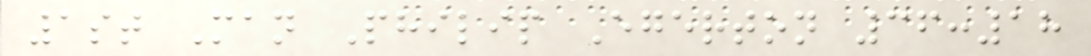1st Man Philip Egerton 36:18
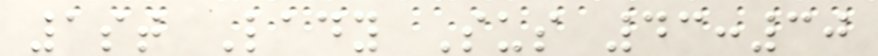1st Lady Sus 43:30
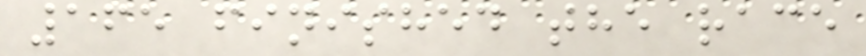165 finished the race
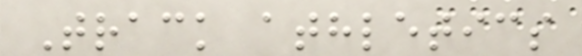Track athletics
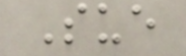Sue
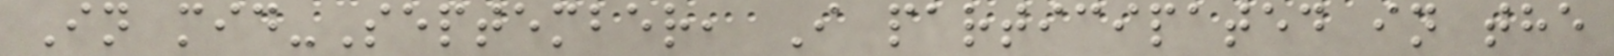In mid-September, I participated in the
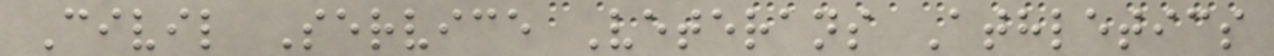Civil Service Veterans Athletics
